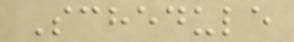Schedule
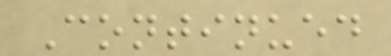Continued
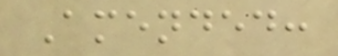Amended:
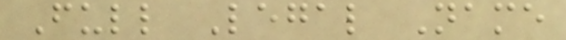Full Legal Name
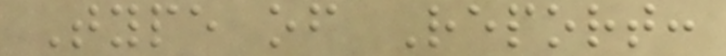Type of Report:
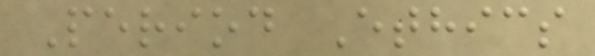Period Ethics
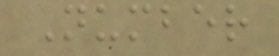Number
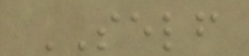SELF
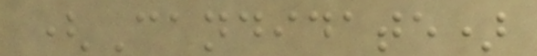(Candidate)
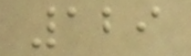129
